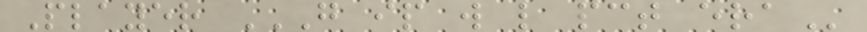Player G IP W L PCT ERA
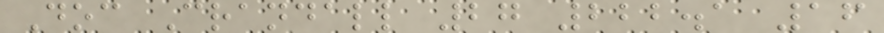Doc Crandall 27 222.1 16
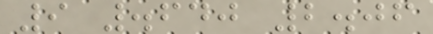9 .640 2.06
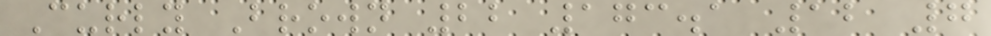Curly Brown 22 173.1 12 7
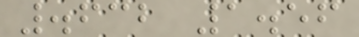.632 1.56
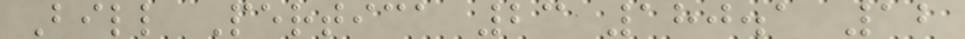Bill Pertica 23 180.1 12
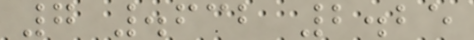7 .632 2.25
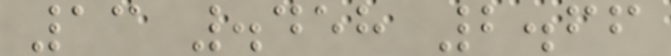13 .458 2.66
